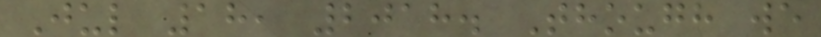Jul 18, 2018. Though we
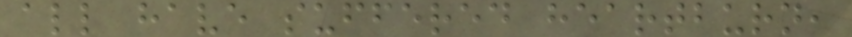all have suffered heartburn,
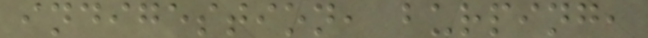indigestion, burping,
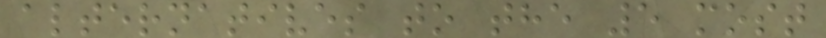alternatives to the 5 most
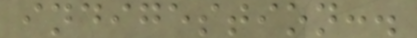indigestion:.
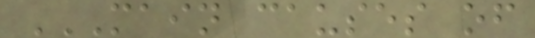MAIN CAUSES OF
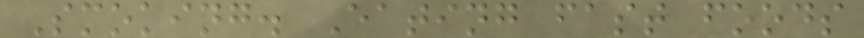Smoking. Eating fast foods
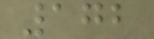172
